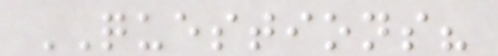QUESTIONS?
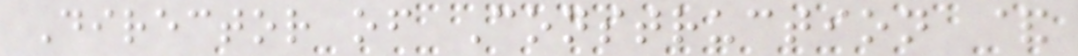Director of Construction &
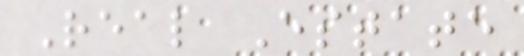Real Estate
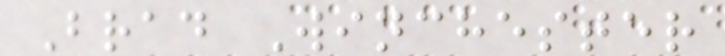Brad Winchester
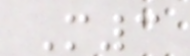M3
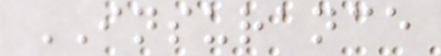INSURANCE
